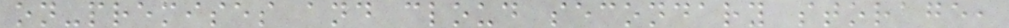on-premises and cloud secondary storage,
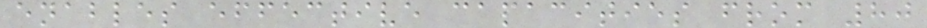enables effective capacities from 80
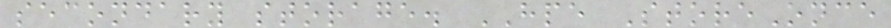secondary storage. HPE StoreOnce
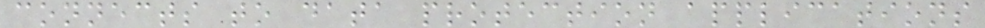connects to data protection applications
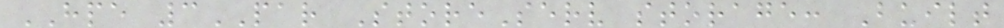HPE 3PAR StoreServ storage: Built
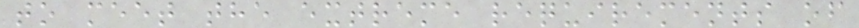to meet the extreme requirements of
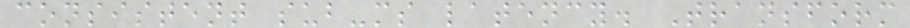consistent sub-ms latency. Transform
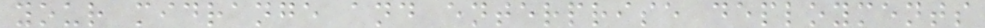your midrange and enterprise deployments
